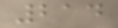214
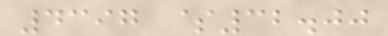4397 $32.00
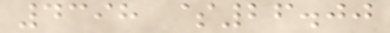4398 $26.00
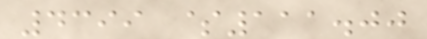4399 $111.00
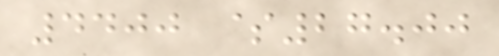4400 $27.00
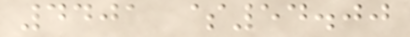4401 $54.00
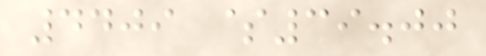4409 $39.00
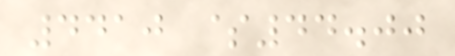4410 $44.00
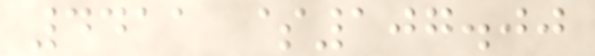4411 $107.00
